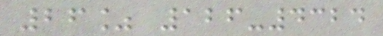26% 126-4324
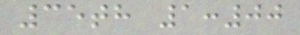35th 1:00
